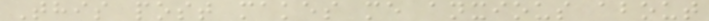This post makes me anxious about
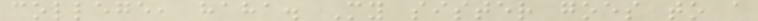college, haha. My sister goes to a
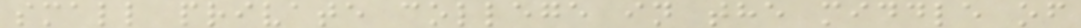small private college in the middle of
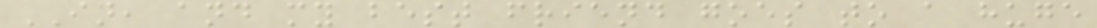IN, and my best friend goes to a huge
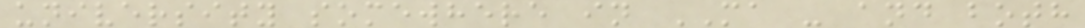university somewhere in MA - and both
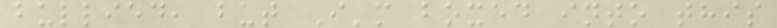bullied, but I'm boxed into this
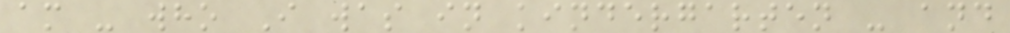am - who I was in kindergarten - and
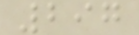297
